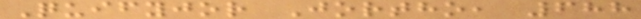Quifyjor Jortho, 688
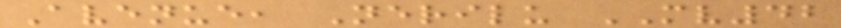Avenue, Nerilu MV42
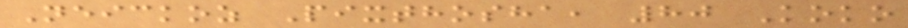Neickoz Pixthosha, 80 Koko
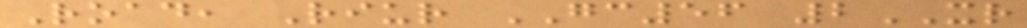Road, Riur GC56 2XR
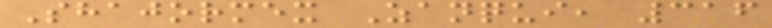Shajormex Zanqui, 316
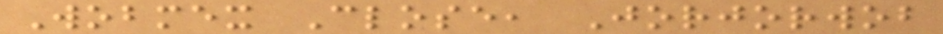Wobmex Close, Jorjorwob
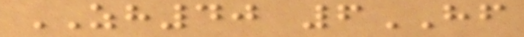ZH40 6HF
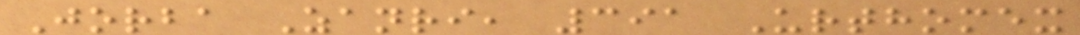Jorba Zanri, 391 Urthomex
